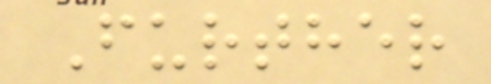Further
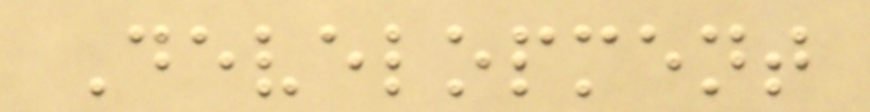Development
